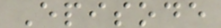Episode
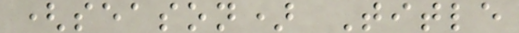(season) Title
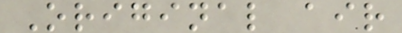Original air
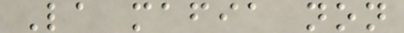La mafia non
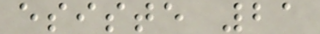esiste 21
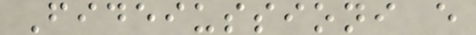Fideiussioni e
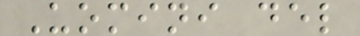Uomini del
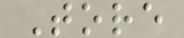Tore
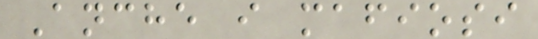Anche i mafiosi
